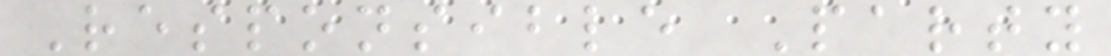Responsible Party
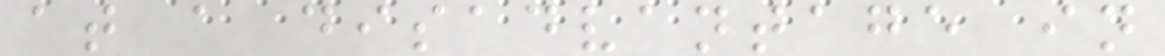at a disadvantage in
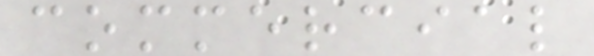commercial
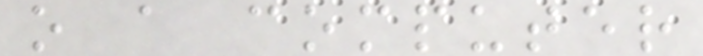o a computer
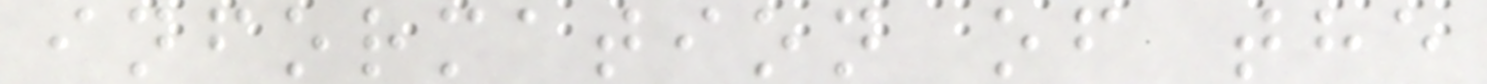information of the
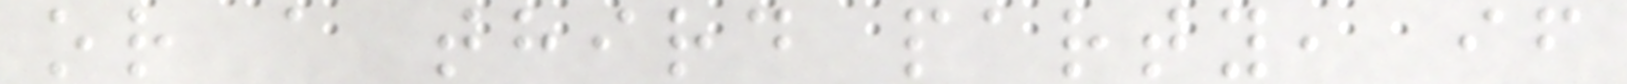or a third party, if
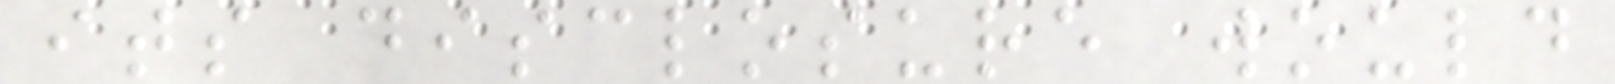its disclosure would
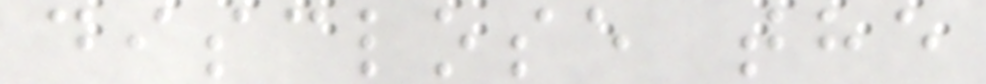disclose the
